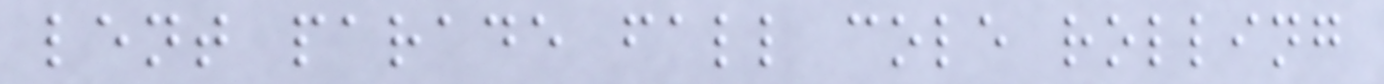lent parade fall cole rolling
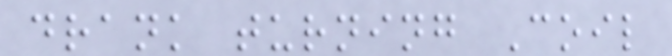drank turning Coil
